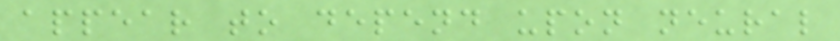appear to depend upon neural
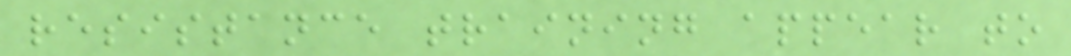resistance training appear to
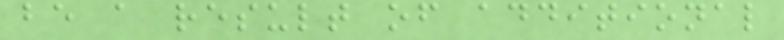be a result of additional
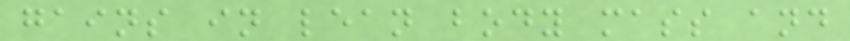gains in lean body mass and
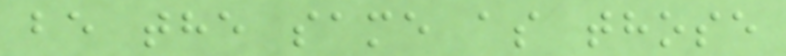be the same as those
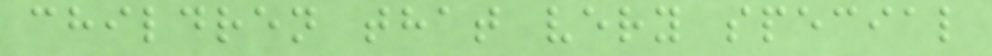children that very special
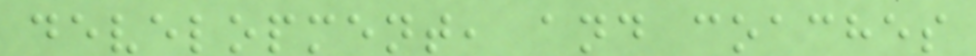development, and coaches
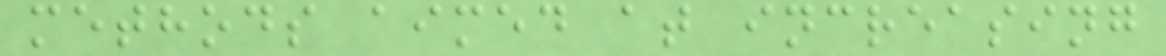methods aimed at increasing
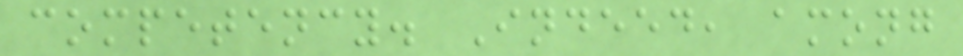competency. Indeed, among
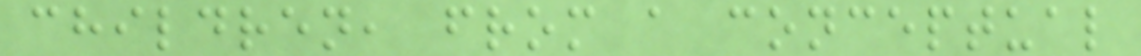children, from a conceptual
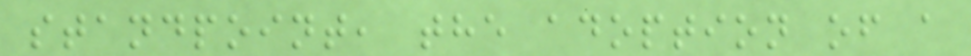standpoint, the adoption of a
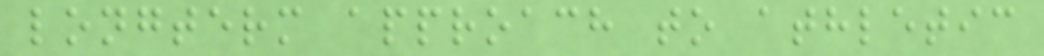longterm approach to athletic
